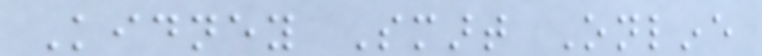Kidney Smart Online
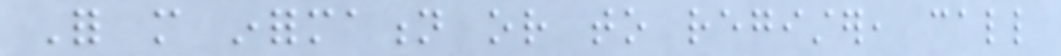For more information or to register, call
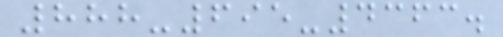888-695-4363.
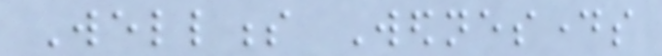Wellness Wednesdays
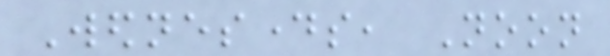Wednesdays, Noon
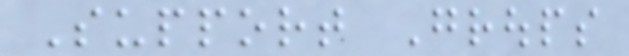Support Groups
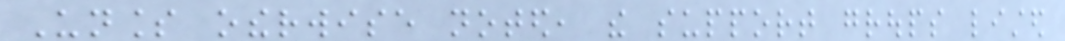Unless otherwise noted, the support groups listed
